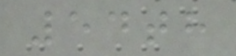54th
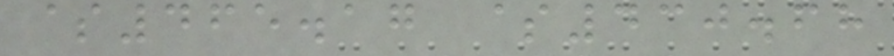$465.17 $430.68
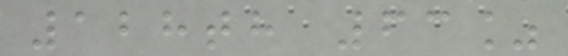128th 63%
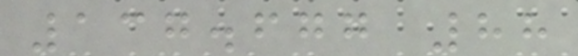137.677 88
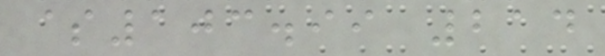$103.99 214
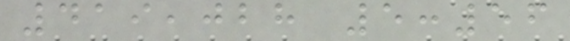419,028 5:56
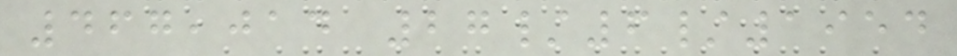467,014 27/6/1954
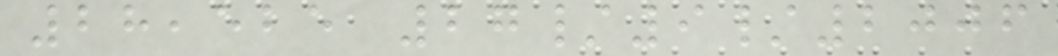28,525 27/9/2006
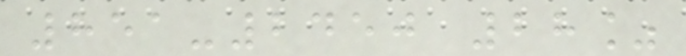851-2450 28%
